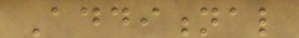Additional
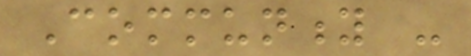Community -
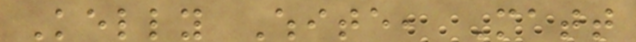Kelly White, Matt
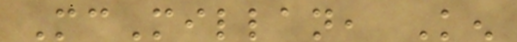McMillan, Ken
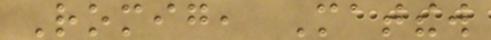Romig, Matthew
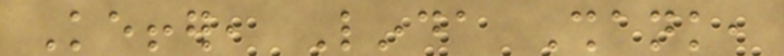Keffer, Linda Shank,
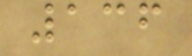136
